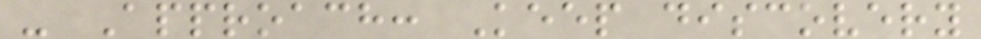- Approach: Keep discovery
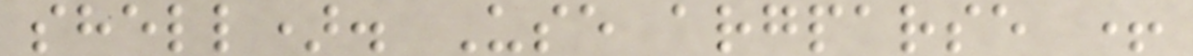shell). Use argparse +
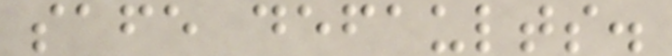safe defaults.
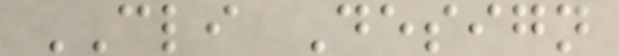CLI Design
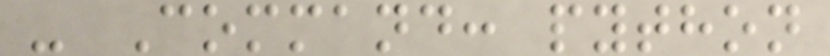- Command: python
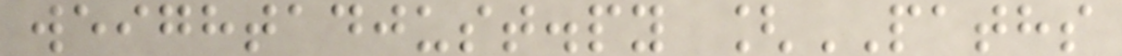weightadjust.py [PATHS
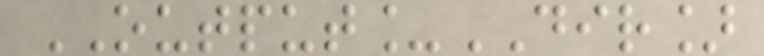OUTPUT_DIR]
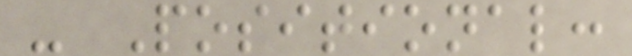- Positional:
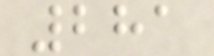281
